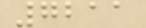7211
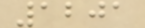1201
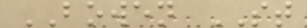BOWEN ST
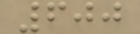600
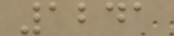1241
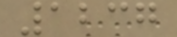1237
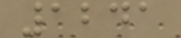1241
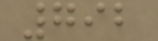792
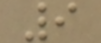9
